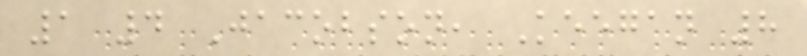1 4 Jacobson, Keegan 8
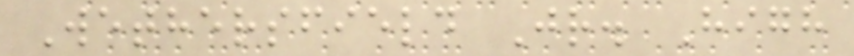Wethersfield Jr. High
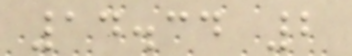14.34 2
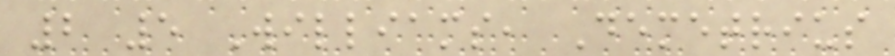2 5 Williams, Demetrius
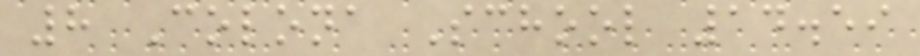8 Colona School 14.59
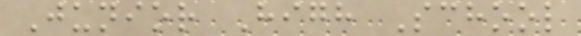Junior High School
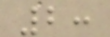2:
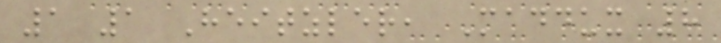1 1 Heitzler, Maddux 8
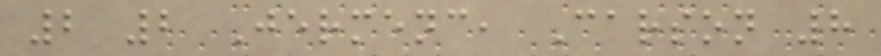2 2 Jermenc, Carson 8
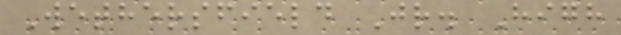Wethersfield Jr. High
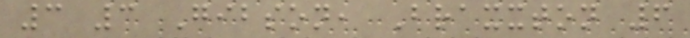3 3 Gibson, Braxxton 6
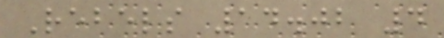Rebels 14.02 4
